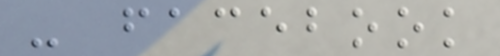- facebook
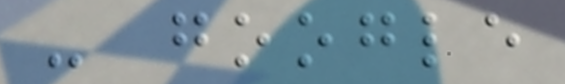- google
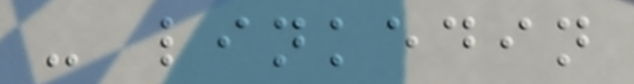- linkedin
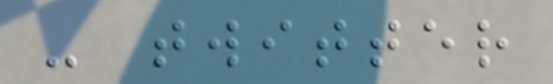- twitter
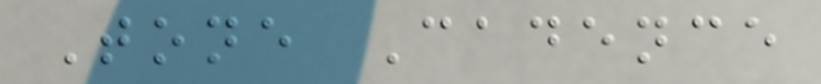Tone Cadence
